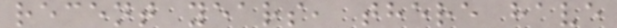recent years, there have
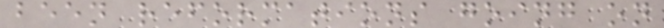been reformations going on
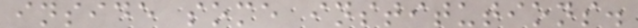inside some institutions.
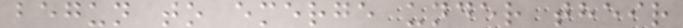begun to emerge under their
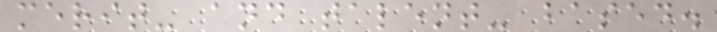merit- and talent- based.
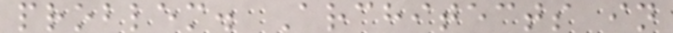problem. Architects in
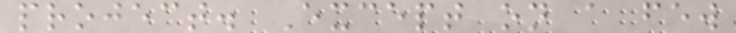project. Except on a few
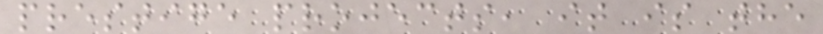prestige projects, it is the
